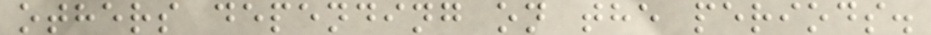others depending on the periods.
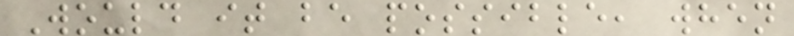Would it be possible, when
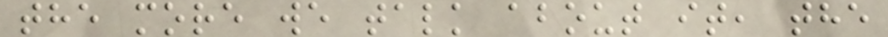the more we talk about it, the
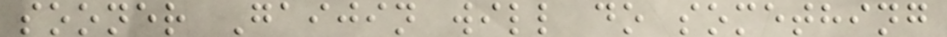sooner Gaijin will do something
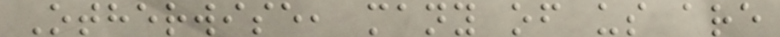Otherwise, many of us are
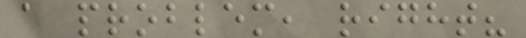a problem, right?
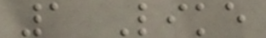1 Like
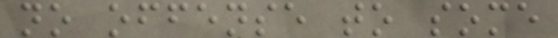no offense to some
